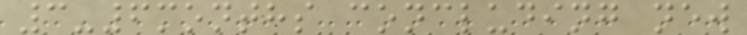3-6months concluding new
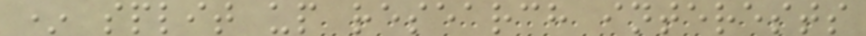* split up research interests
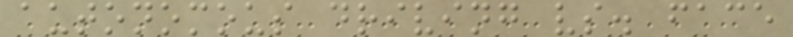autonomous driving vs. face
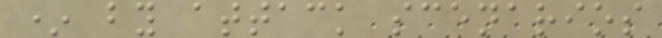* by attack scenarios
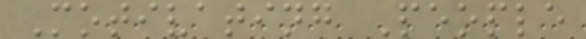Motivating People
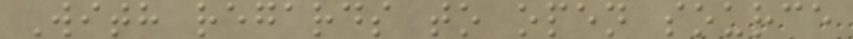With regards to open source
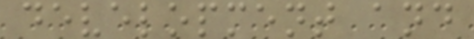development and
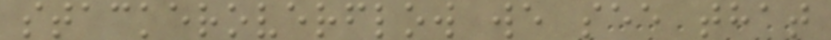stackeroverflow we see that
